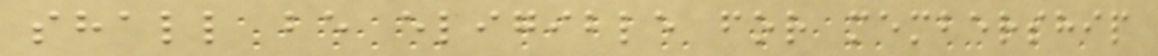shall be eligible for membership
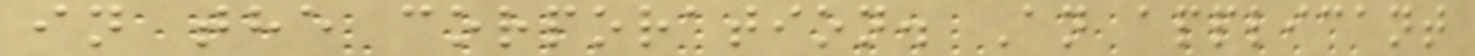in the corporation. An applicant
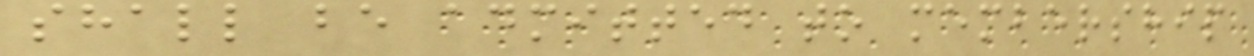shall be admitted to membership
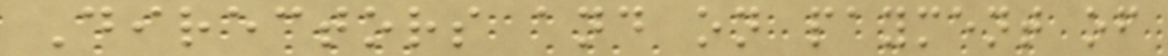Directors and on payment of
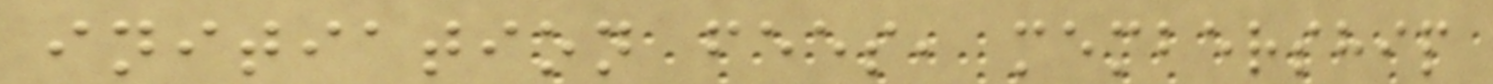initiation fees, membership
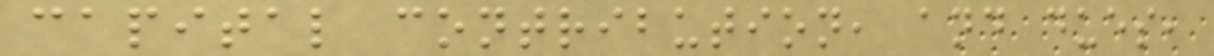capital contribution, and dues,
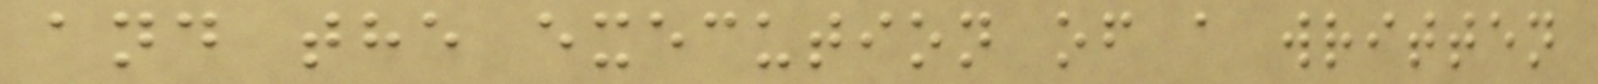and the execution of a written
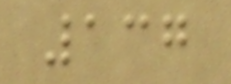137
